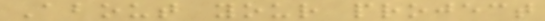About your project
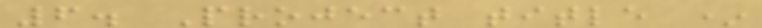6. Project title *
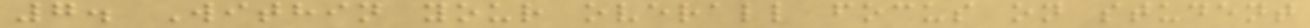7. Within your overall focus on student
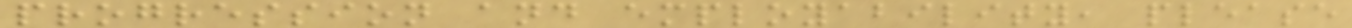progression and employability, please
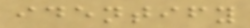identify
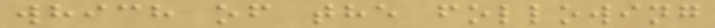which of the following
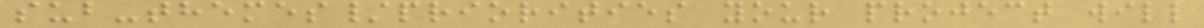sub-themes/priorities your project will
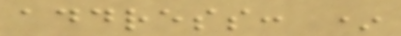address: *
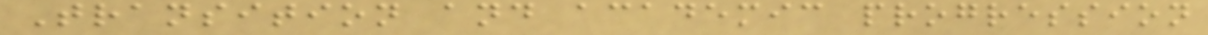Transition and academic progression
